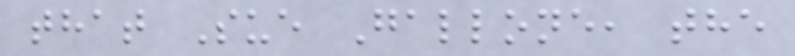that Sue Gallone, the
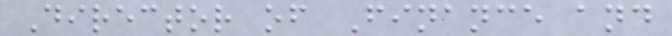Director of Finance and
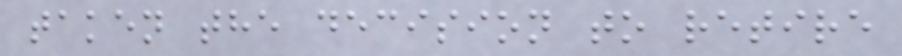taken the decision to retire
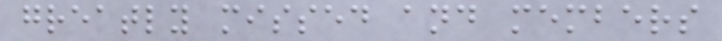greatly missed and members
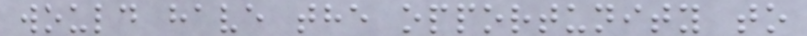would have the opportunity to
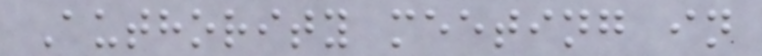Authority meeting in
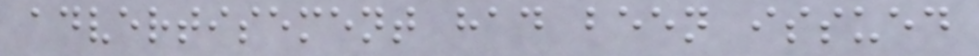advertisement had been issued
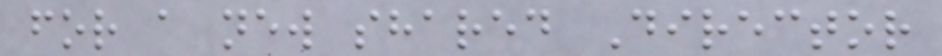for a new shared Director
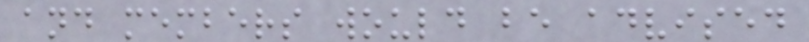and members would be advised
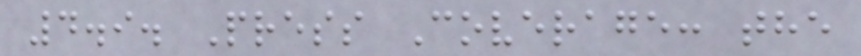4.9. Press Coverage: the
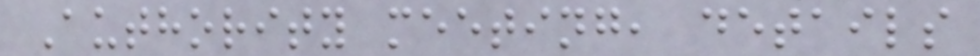Authority meeting, details
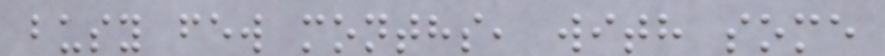busy few months, with some
